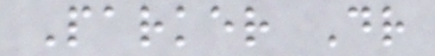Parker Dr
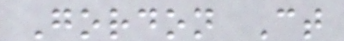Gordon Ct
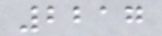2217
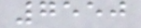7550
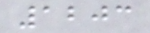1203
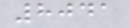8041
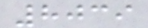8039
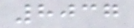8037
